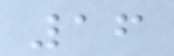16
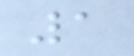1
